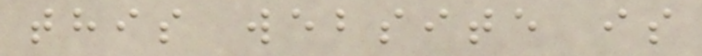this website is
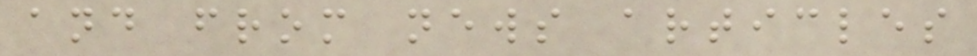and from news articles
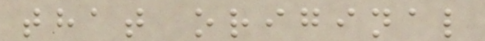that original
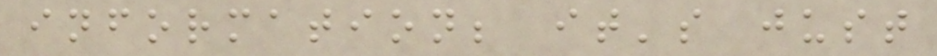information; it's just
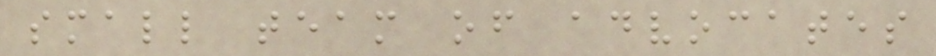small team of advocates
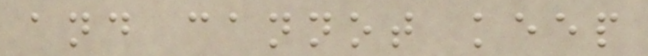and cannot keep
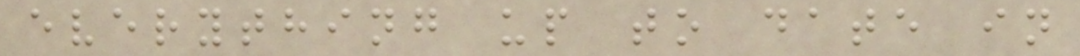everything up to date in
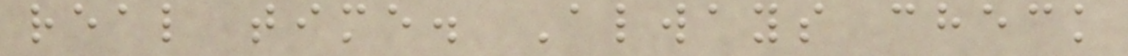real time. Always check
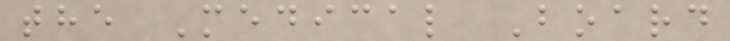the Medical Board
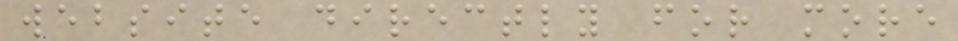website directly for more
